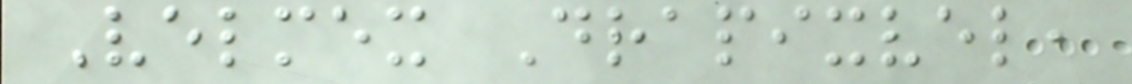Velmex Drapixvel,
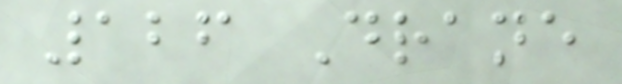126 Drane
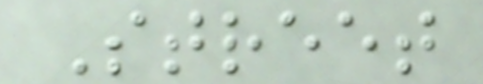Street
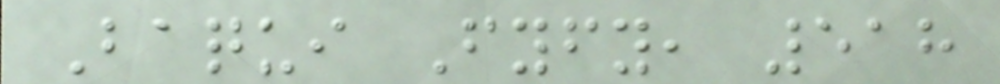Baqui Fyfy, 518
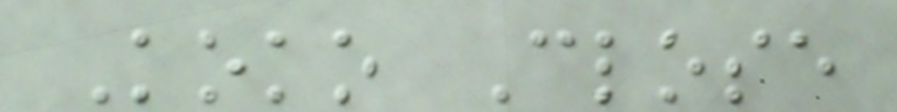Koko Close
